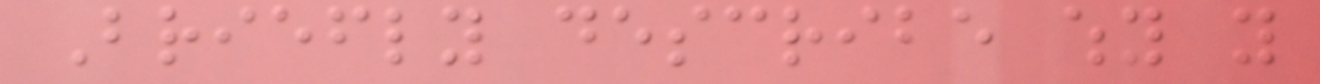Briefly describe why you
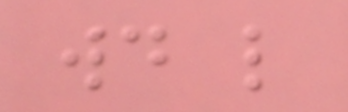would like
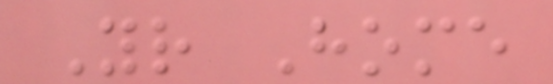Your Home
